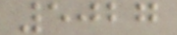5027
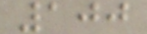100
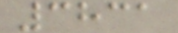3831
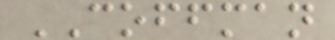COFFMAN
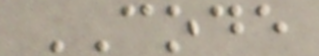CODE
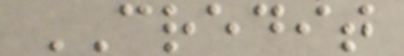CREDIT
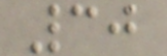30
